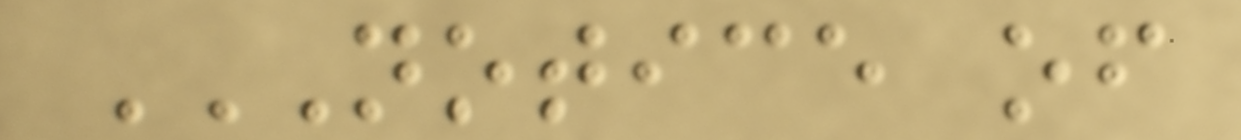NOTICE OF
